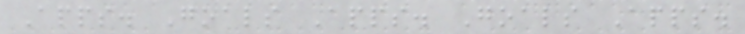Apps. Goals Apps. Goals Apps.
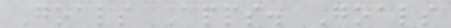Goals Apps. Goals
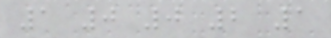1 0 0 2 1
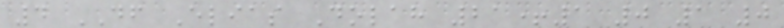4 DF Elias Dolah 21+1 0 1 0
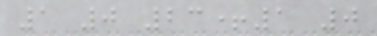1 0 23+1 0
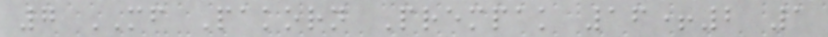7 MF Pakorn Prempak 16+2 1
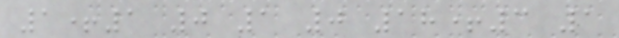1+1 0 1 0 18+3 1
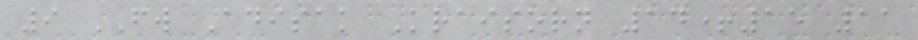9 FW Adisak Kraisorn 14+15 11
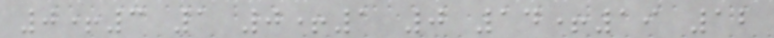0+3 1 0+1 0 14+19 12
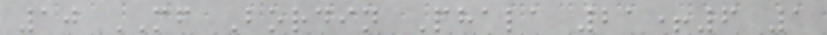10 MF Bordin Phala 21+6 1
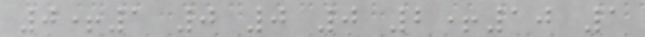0+1 0 0 0 2+10 1
